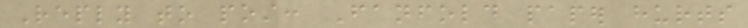Reply to post: Fanfold paper hurts
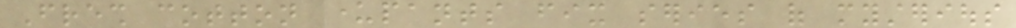Fresh cotton underpants fix series of mysterious
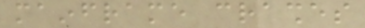mainframe crashes
